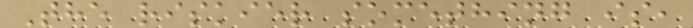The riskier something is,
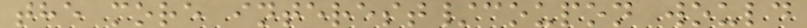the more interest/coupon would
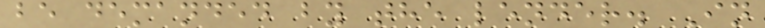be demanded by the lender. In
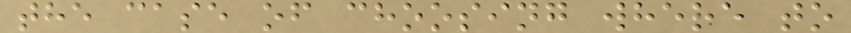the case of choosing where to
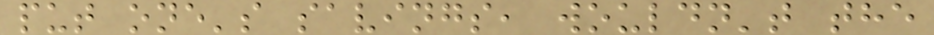put one's savings, wouldn't the
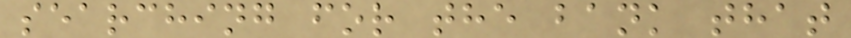searching for the bank that
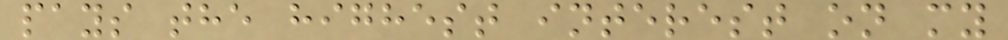pays the highest interest on my
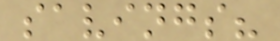savings?
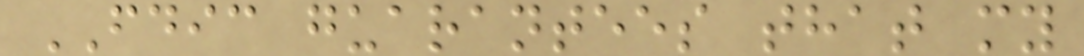FDIC guarantees that my
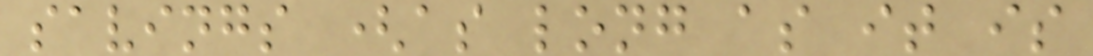savings (as long as it is
